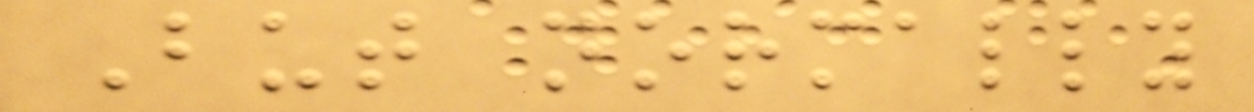But normally
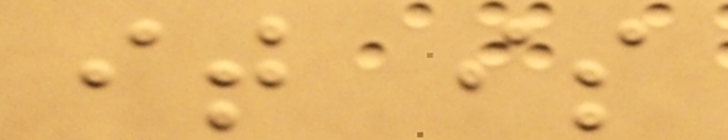it is
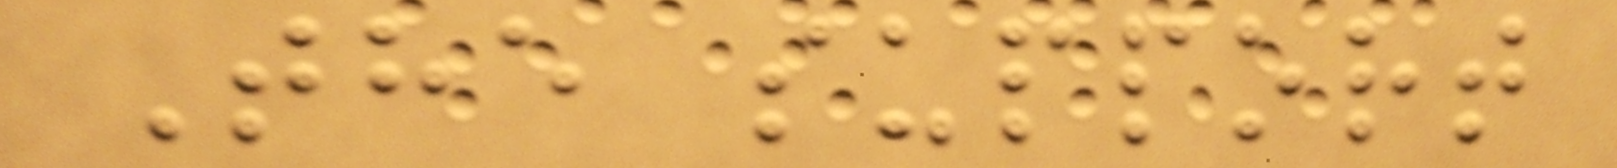The support
